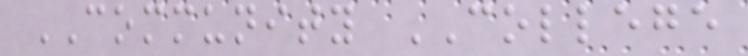COMMUNITY COLLEGE
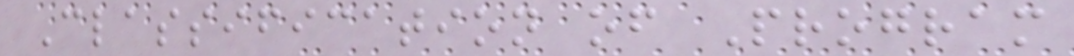Classification of Program
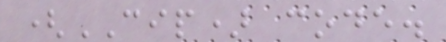(CIP) code.
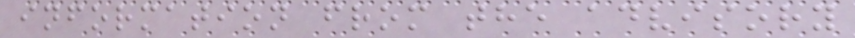information from the advisory
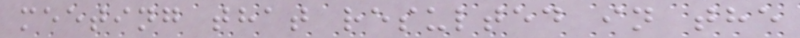meeting that resulted in the
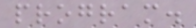program.
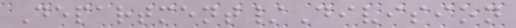Department/Division
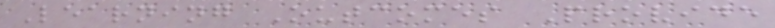Learning Outcomes Provide
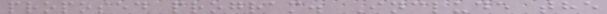proposed program. Include the
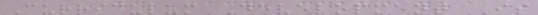Curriculum Development Is
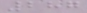287
